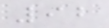92
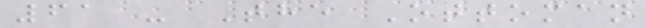61 - The Ottoman
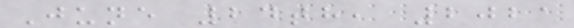June 24th, 2021
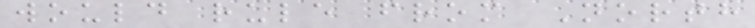would rule from North
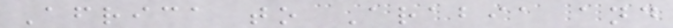Africa to Arabia and
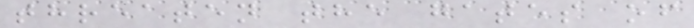threaten the gates of
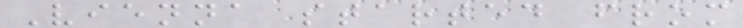Vienna started from
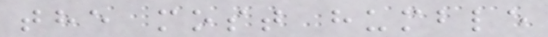the most humble
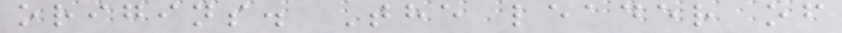origins. The leader of
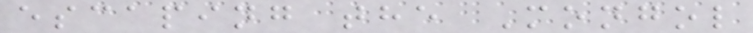escaping the Mongol
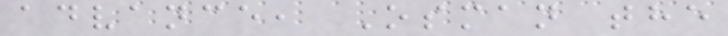advance, Osman the
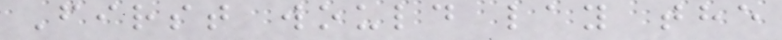First would lay the
